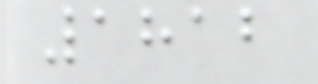1812
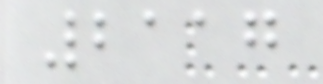2117
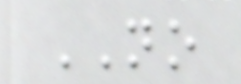NO
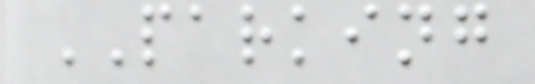PARKING
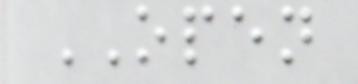OPEN
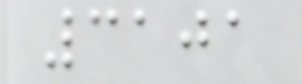3101
